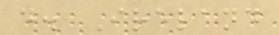d. Ireland
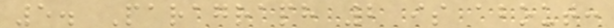5. Paragraph 2 is about:
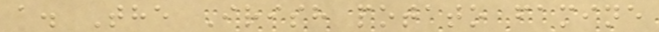a. The Irish potato famine
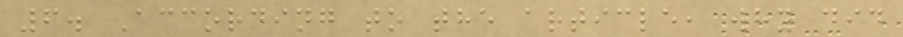6. According to the article, why did
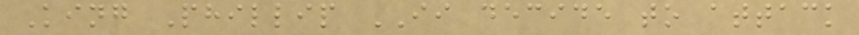King Phillip II decide to attack
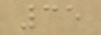35
